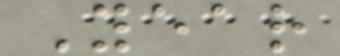Year
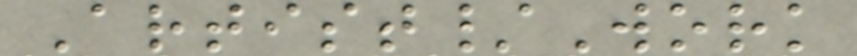Artist/Work
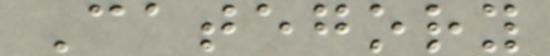Category
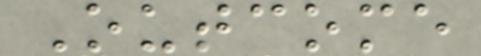Outcome
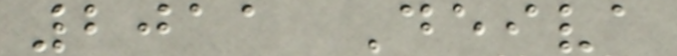2011 Deiva
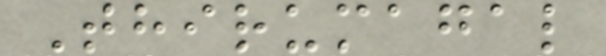Thirumagal
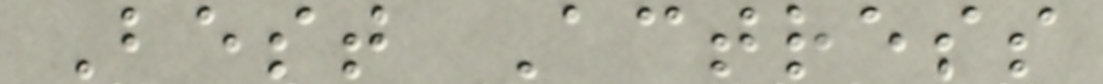Best Actress
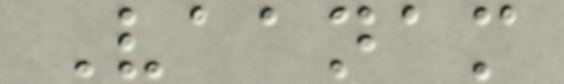Vaanam
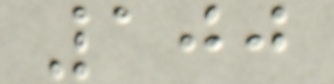100
